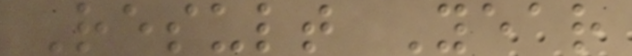Result Year
